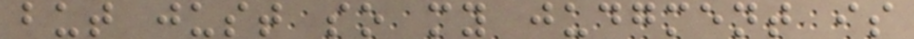but just so my judgment is
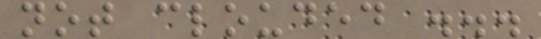not clouded ...
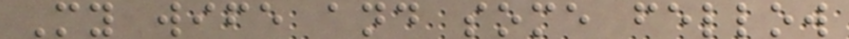My wife and some fellow
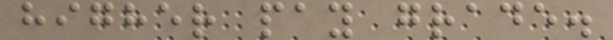higher pay grade.
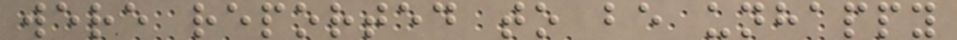were reported to be unhappy
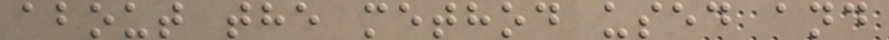about the method used and
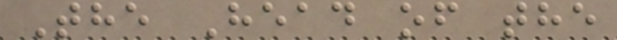The Head of the
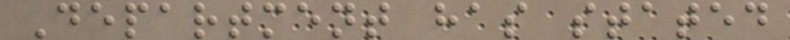Department has stated
